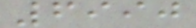6990
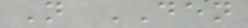N DEN
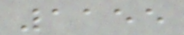1155
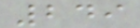249
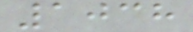1038
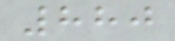880
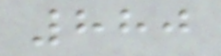880
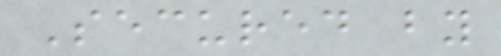Secured by
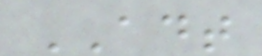ADT
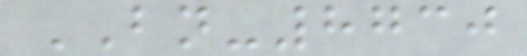BN-8730
